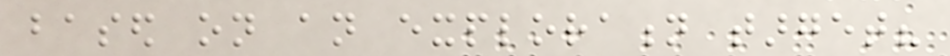based on an exploration target?
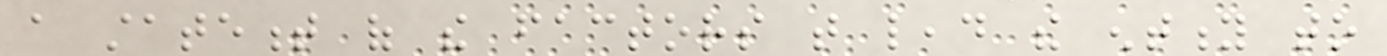a statement of the factors that lead the entity to
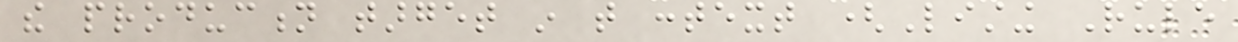the production target in that context (Listing Rule
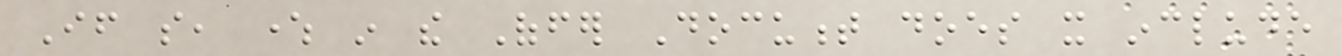If so, where in the Offer Document does it include
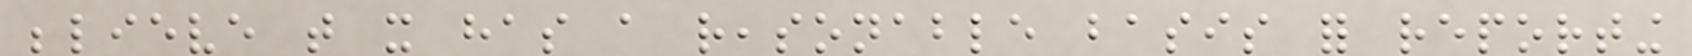believe that it has a reasonable basis for reporting
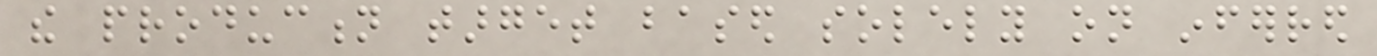the production target based solely on inferred
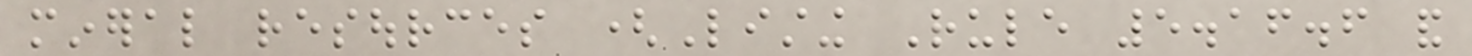mineral resources (Listing Rule 5.16.6 and
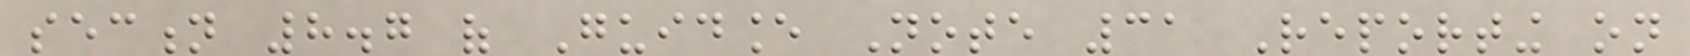section 8.7 of Guidance Note 31 Reporting on
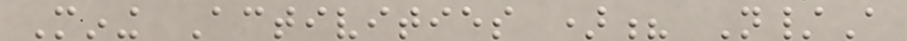Mining Activities )? N/A
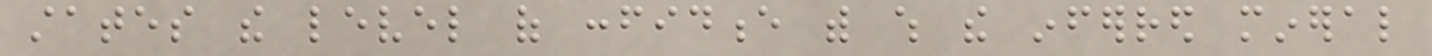states the level of confidence with which the inferred mineral
